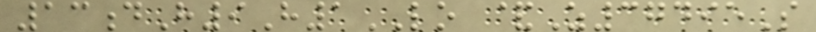13dH9H1LO &Z37495S
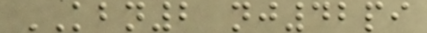KBN2 nj42pi
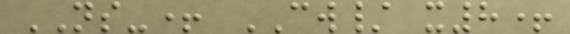NS-+ CW/ x8+
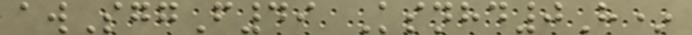awSggF49 Ksnhd0H*
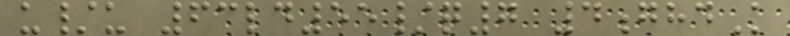u/u 63ld55/q7 4ghdK
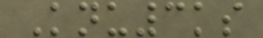Knu3ks
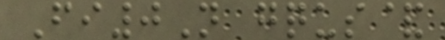Fi0N gqus&
